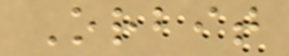Orbit
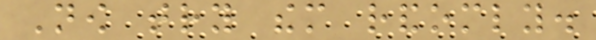Now try them randomly.
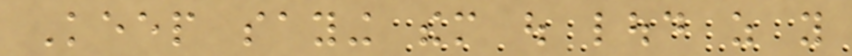Keep saying them out loud as you
